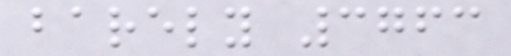barely 3763
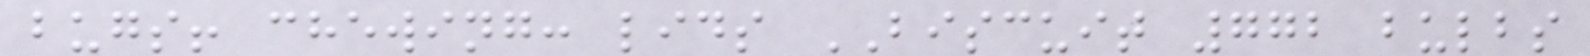bugs! chewing: lids BISCUIT 772 bulbs
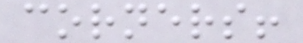corners!
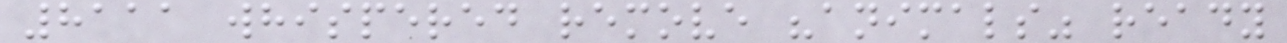8111 whispered remove "animals" ready
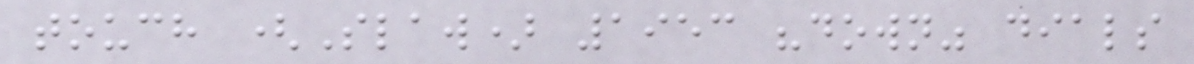touch (Slaw) 1953 "down" dials
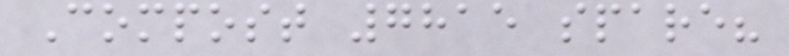Compost 7815 spare?
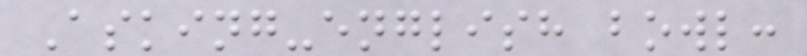Asking-english bowl:
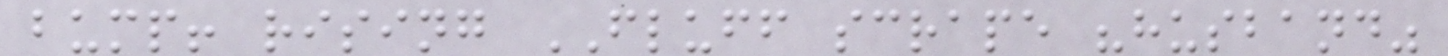bump! rising FLUFF scrape "husband"
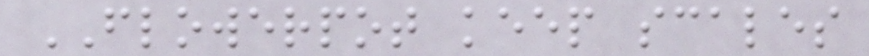FLOWERPOT keep scales
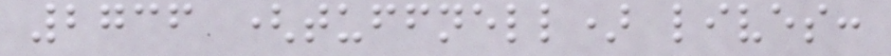2736 (tuffnell) lives:
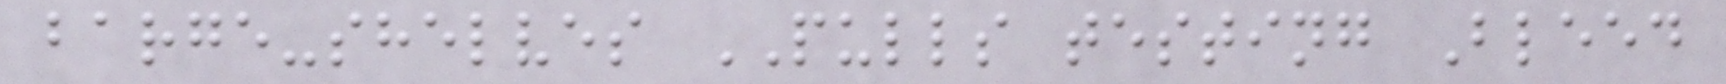barge-shelves PULLS testing Bleed
